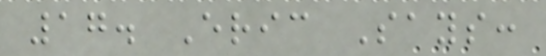17. Eric Says:
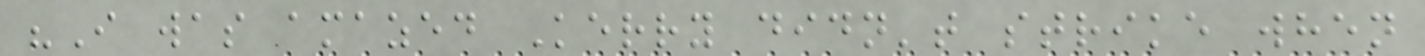"I was amazed Kerry didn't strike when
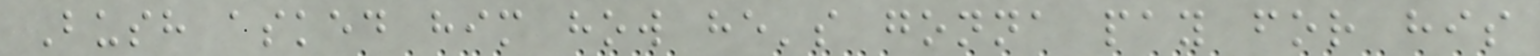Bush asked him how he's gonna pay for his
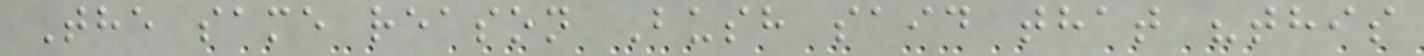The same reason Bush said that "this
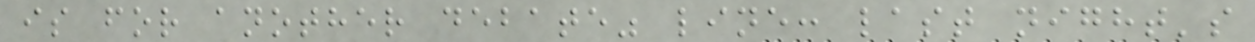is for another debate" line: last night's
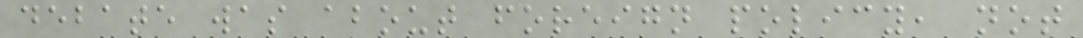debate was about foreign policy, not
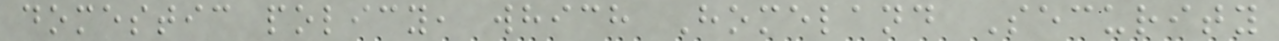domestic policy, which Homeland Security
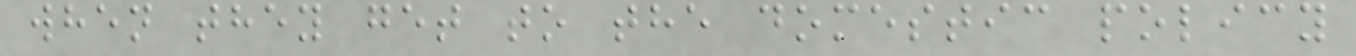when they get to the domestic policy
